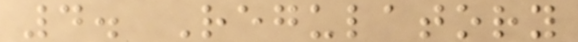4. Regulatory
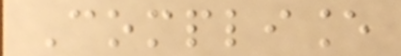Compliance
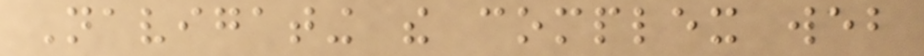Navigating the complex web
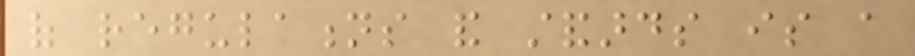of regulations and standards is a
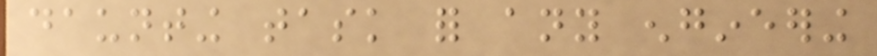daunting task for any engineering
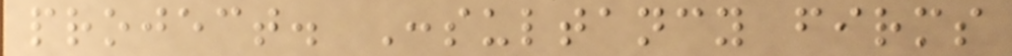project. Consultancy firms
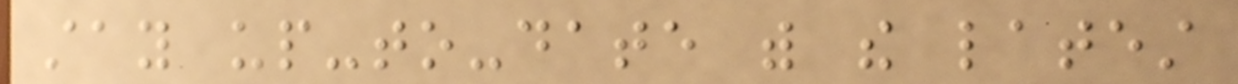stay up-to-date with the latest
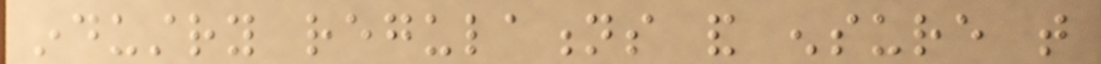industry regulations and ensure that
